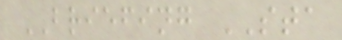BRIEFING STA
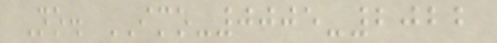No. IMO-0005-2022
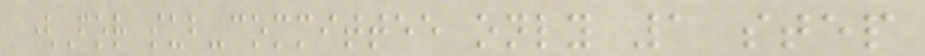(For sub-committee only 1 step
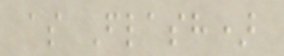as Flash)
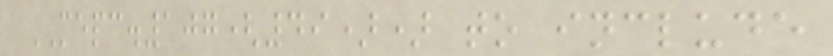MEPC.107(49)) to include
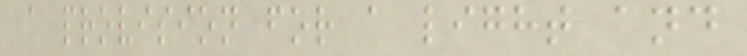a provision for a light and
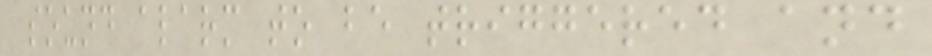sound alarm to be triggered and
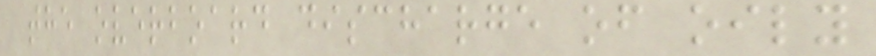the overboard discharge of oily
